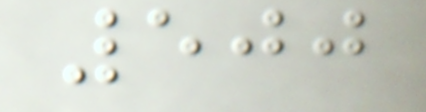500
